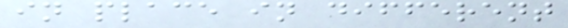in place in different
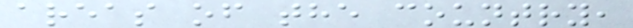areas of the country,
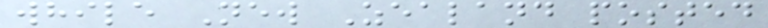while New Zealand posted
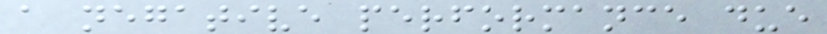a negative performance due
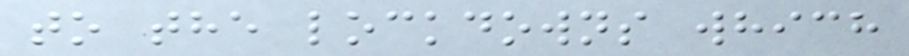to the lockdowns which
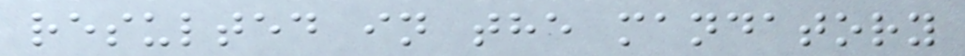resulted in the mandatory
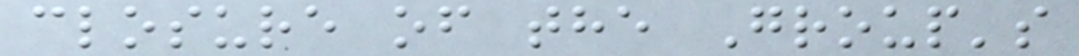closure of the Group's
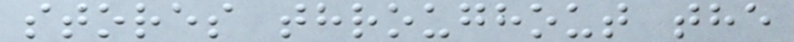stores throughout the
